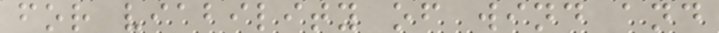for viability of wind and
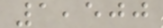1,500
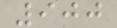900
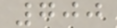700
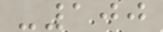-100
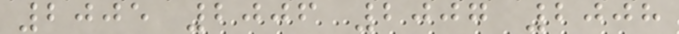2005 2006 2007 2008
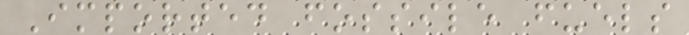Imported fossile fuels
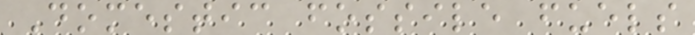Domestic fossile fuels
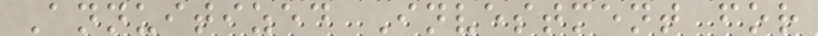Annuitized Investment for
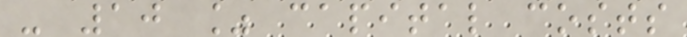- 10 % capital costs
